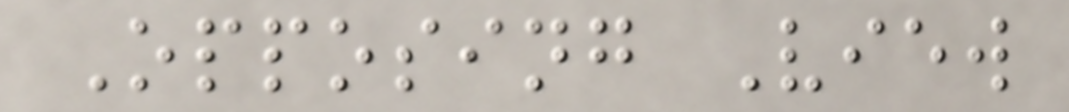Opposing View
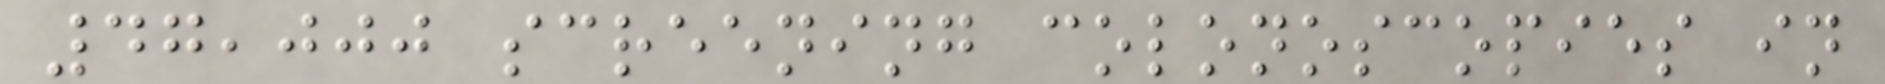47,000 screening colonoscopies in
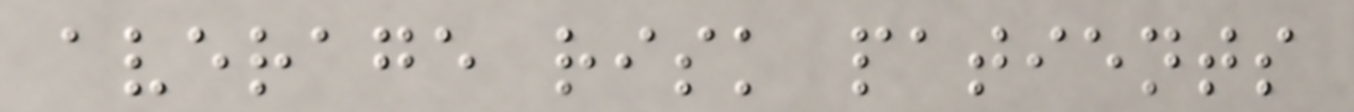average risk patients
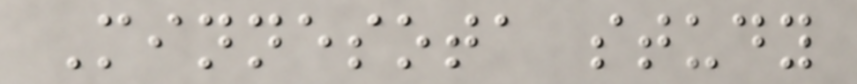Minnesota study
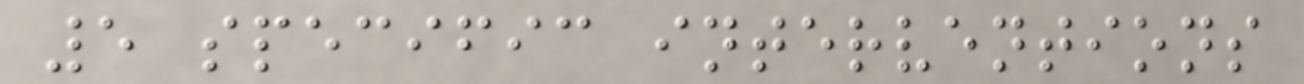5 specific interventions
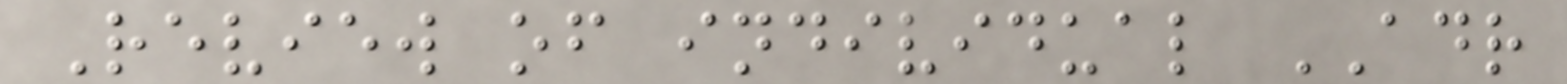Review of individual ADR
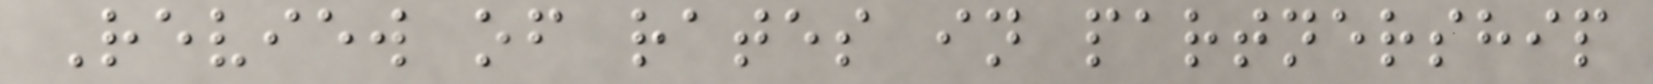Review of rates in partnership
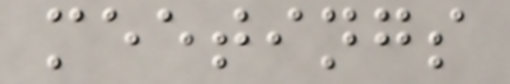meetings
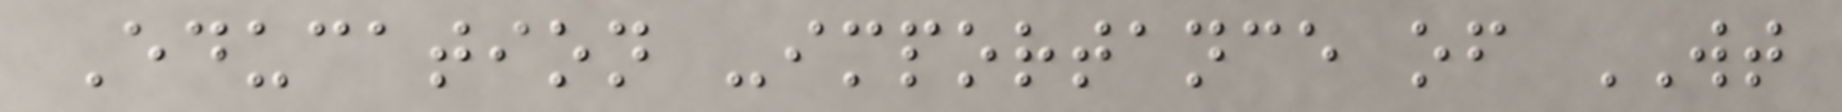Education -importance of WT
